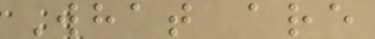What are
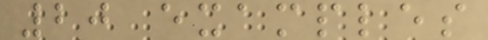20 examples
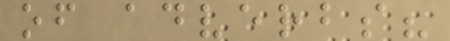of adverbs?
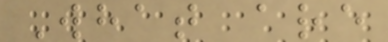What are
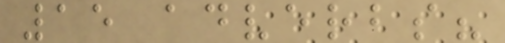15 adverbs?
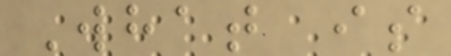What is
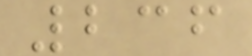236
